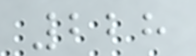228
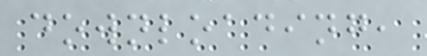downloading,
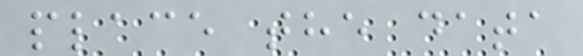place the data
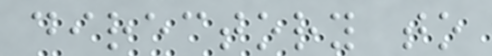directory to
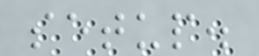setup.
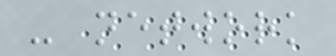- network
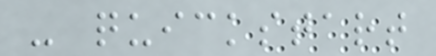- quickstart
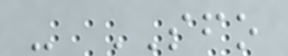- SFO
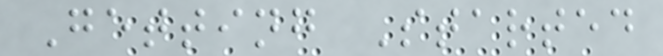Getting Started
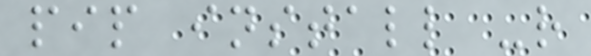pip install -r
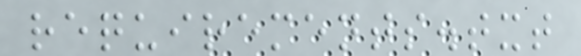requirements.txt
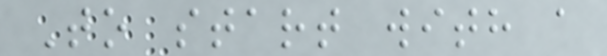To start with a
